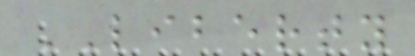LIBERTY
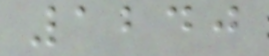1240
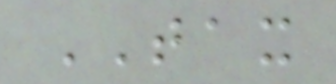TAX
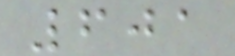601
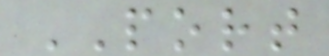PORT
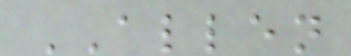ALLEN
